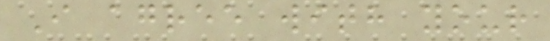I agree with your
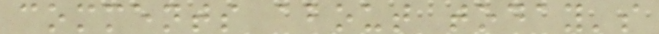comments about today's
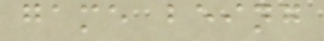game being
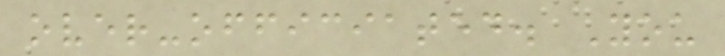over-officiated. You
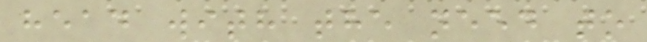head with the need to
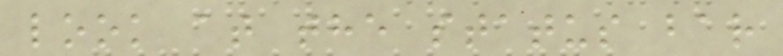look at the status bar
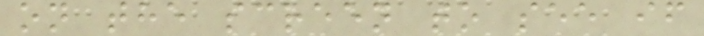on the screen to see if
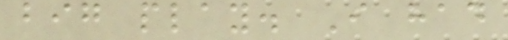big play. I had
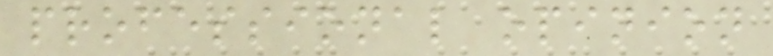professional opinion
